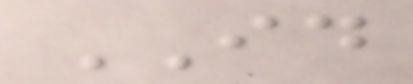ID
